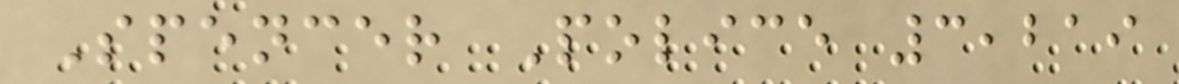Spencer Police 3,219
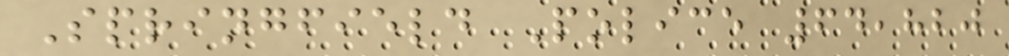Springfield Police 64,820
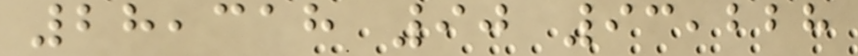28,318 90 93,228
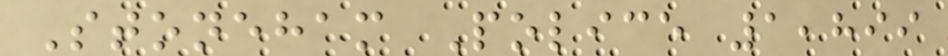Stoneham Police 1,899
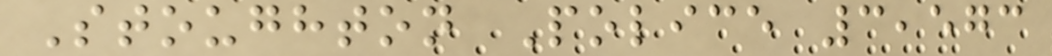Stoughton Police 3,573
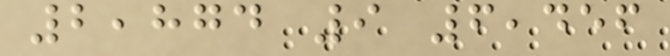2,874 9 6,456
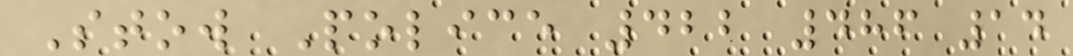Stow Police 422 486 14
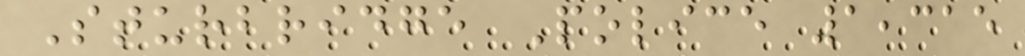Sturbridge Police 1,315
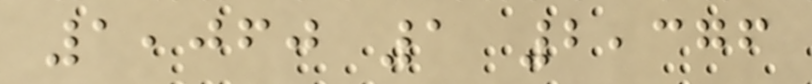1,060 1 2,376
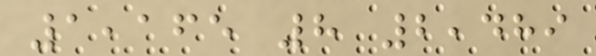1,165 8 2,489
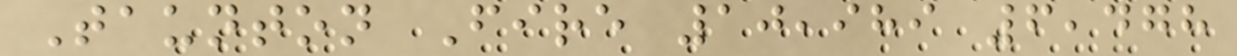Taunton Fire 10,989 6,478
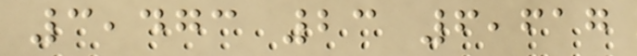3,473 23 6,617
